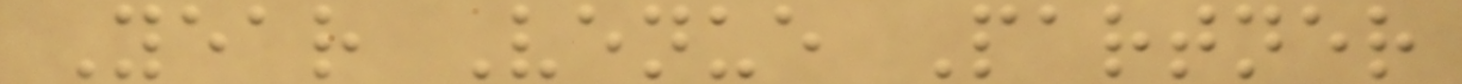Year Venue Partner
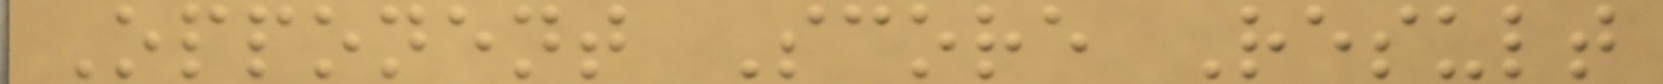Opponent Score Result
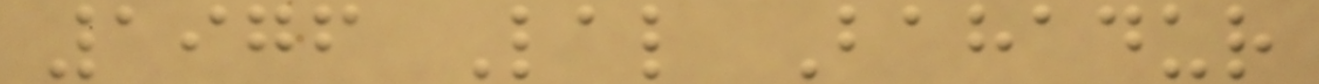1976 Lal Bahadur
